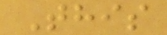This
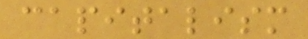capitalism
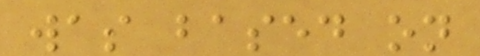was based on
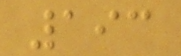193
